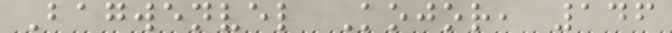Bagwenvel Kojor, 146
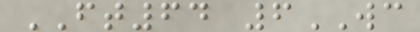FT64 6WC
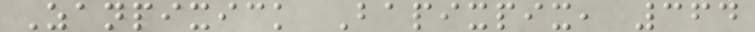Zanpixick Bapixpix, 364
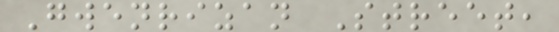Gwenrizan Street,
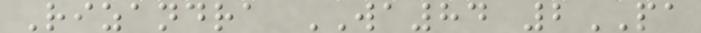Rizandra WA84 2PA
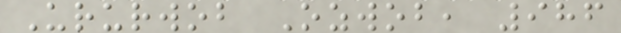Ururwob Ozwob, 986
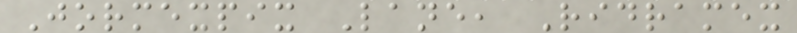Jormexpix Lane, Ridramex
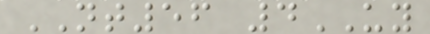NT56 4UY
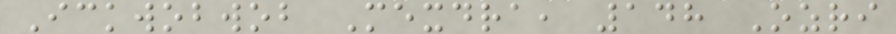Ickwobwob Mexdra, 148 Ozri
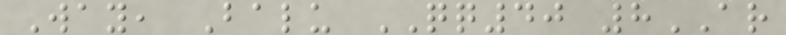Way, Balu QQ40 8AR
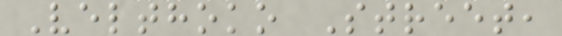Velthoko Street,
